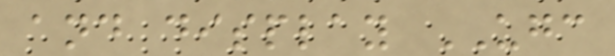and display UGC
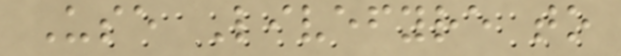Use Livefyre to
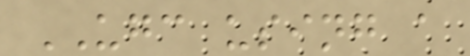UGC using a
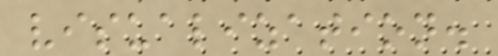visualization.
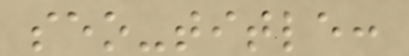seo-title:
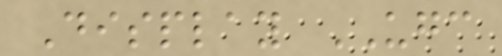Display UGC
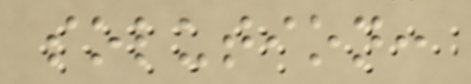solution:
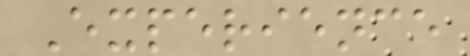Experience
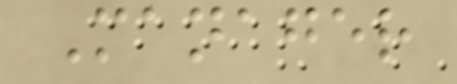Manager
